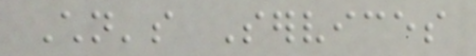Children's Services
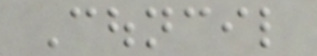Council
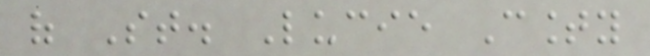of St. Lucie County
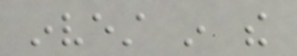invest in the
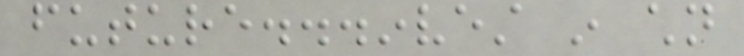future...invest in children
